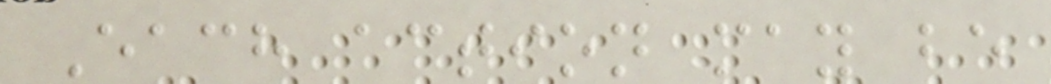Each action may be
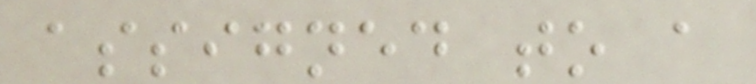assigned to a
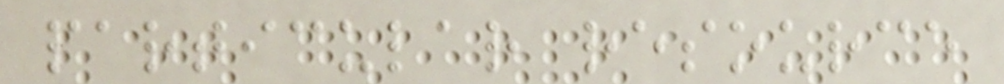particular resource
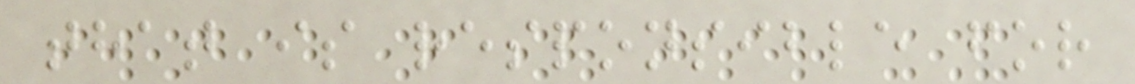that is responsible for
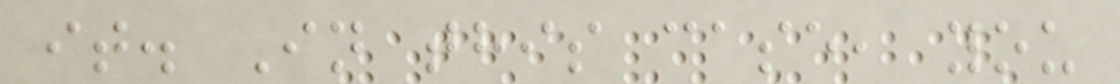it. In this case, you
